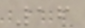16
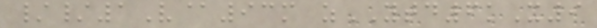//1V@93m zYTD6kX9
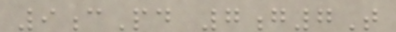9cPd 7g7T
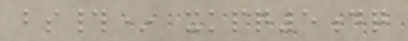bs#* xkpq5dq
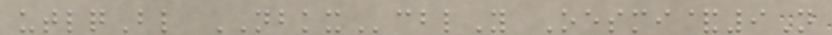utlqBl NBKXcblY Oesmi&9N
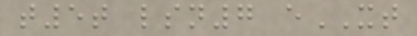t5t lsn7 eXT
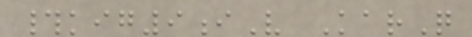#kig9iV KarQ
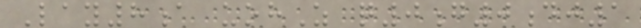Lay8a uohZ q0g0dj1
